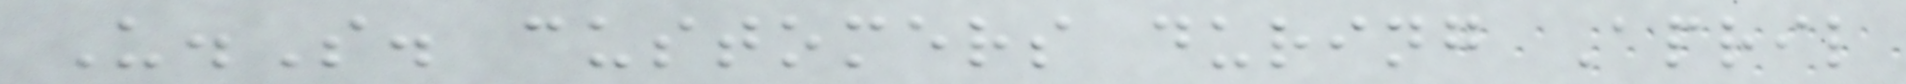U.S. customers during April
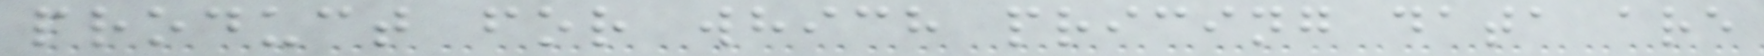product for which pricing data are
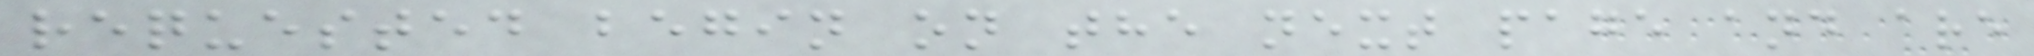requested begin on the next page and are
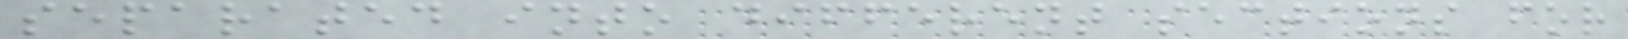separated into different sections for
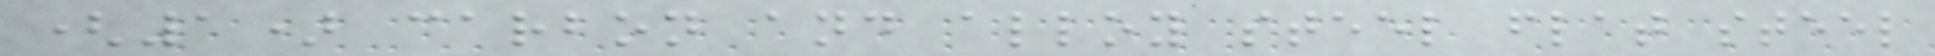(1) carbon and alloy steel flat steel
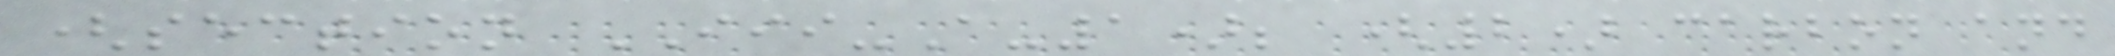(section III-A-1); (2) carbon and
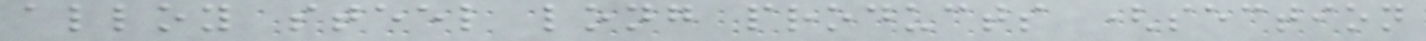alloy steel long products (section
